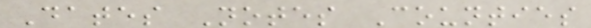Dates Notes Counties
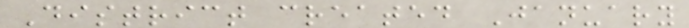District created January
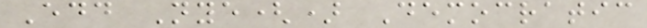Edd Nye() Democratic
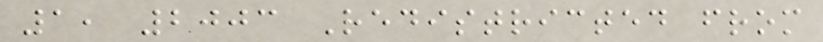1, 2003 Redistricted from
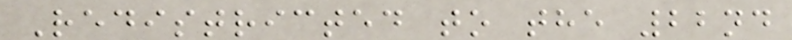Redistricted to the 22nd
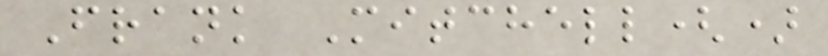Frank Mitchell()
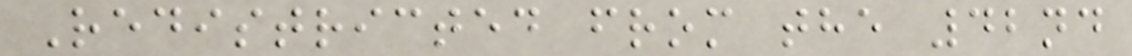Redistricted from the 42nd
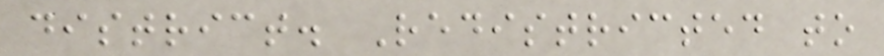district. Redistricted to
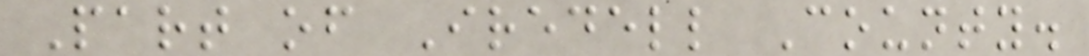Part of Iredell County.
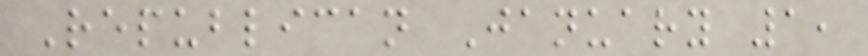Republican January 1,
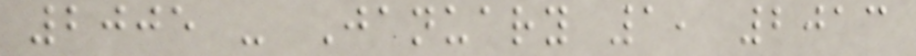2005 - January 1, 2013
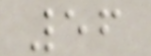56
